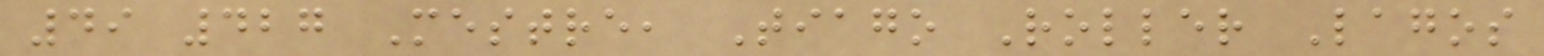49 427 Mestre, Tiago Roller Lagos
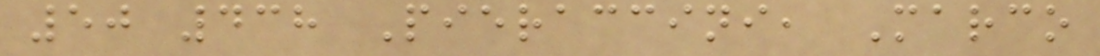50 438 Pieraccini, Marco
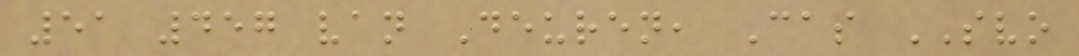51 457 van Deuren, Cas SVO
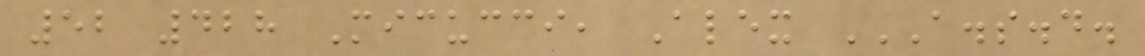52 428 Micucci, Alex A.S.D.
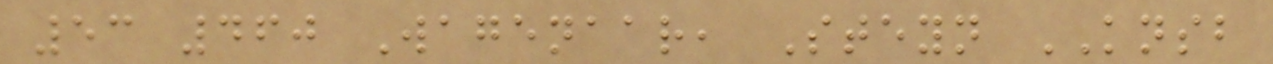53 460 Wagenaar, Steyn KNSB
